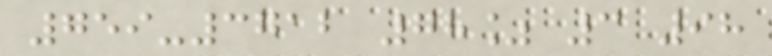759-3712 78% 3 98
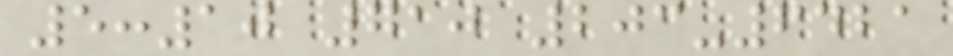5:10 710 203-6421
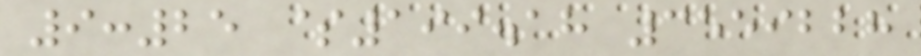9:25 $199.18 3559228
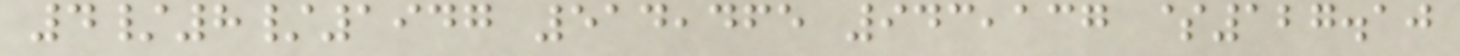4/8/1947 514,465 943,137 $127.10
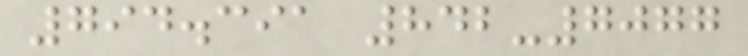794.391 842-7077
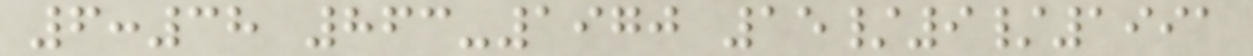6:38 863-1970 15/9/1991
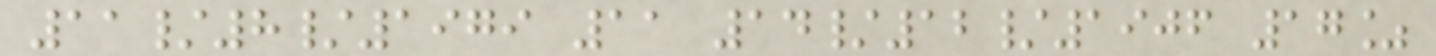11/8/1979 11 14/12/1906 17%
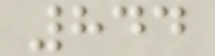844
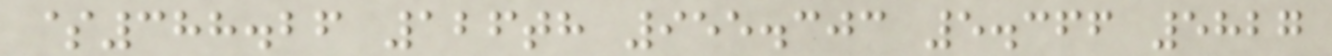$388.26 126th 955.303 5.366 5827
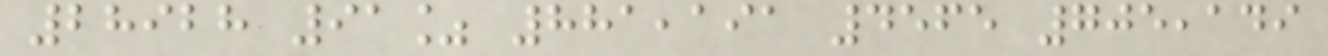28928 91% 881,191 4565 705,149
